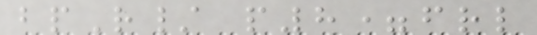bpR/ p8=frl
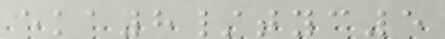eka8/tyc5
